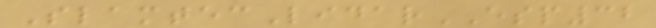SlamtecLidarESP32
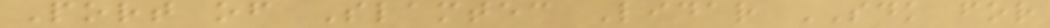Port of Slamtec Lidar SDK for
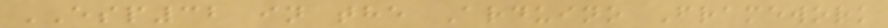ESP32 in the Arduino Framework
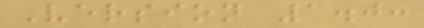Version 1.0:
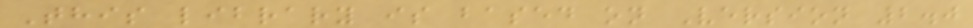This library is based on Version 2.0
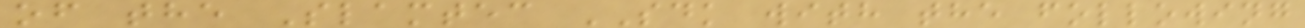of the Slamtec SDK with the following
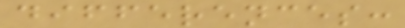differences:
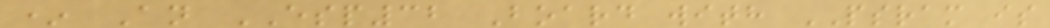* An ESP32 Board with PSRAM is
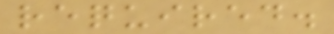required.
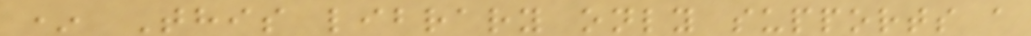* This library only supports a
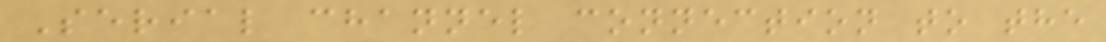Serial channel connection to the
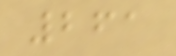261
